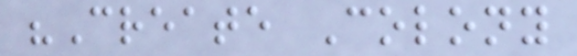"Create Colony
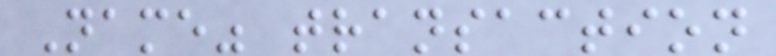Name" transaction
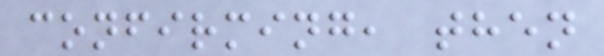confirming, then
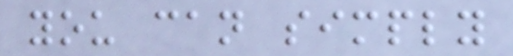you can simply
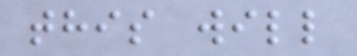this will
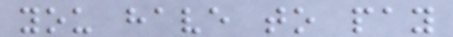you have to pay
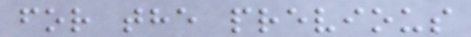for the previous
